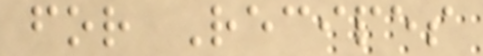for Recipes
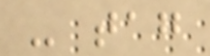- tag
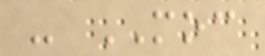- MOC
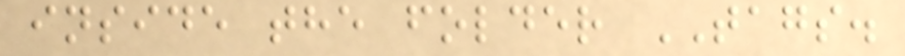inside the folder TAGS.
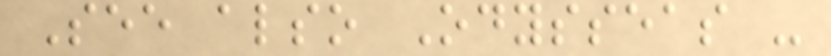See also Odysseas -
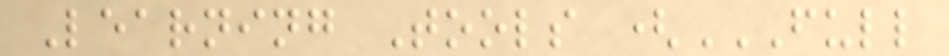Learning Tools (FULL
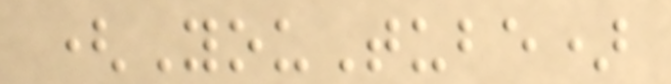(YouTube)
